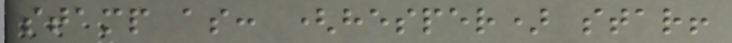stamp as: (hesper) star!
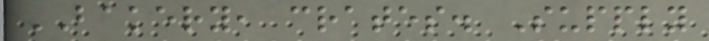BAKERY, crates. Supply
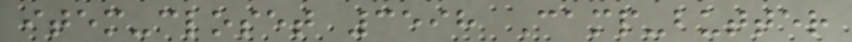item-closet 3598 Camp-butter
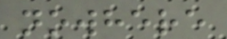nowhere
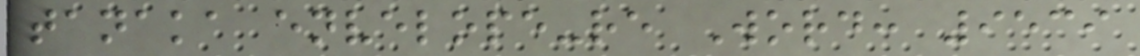tanaka envelope-re Word: 9539
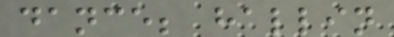dance; hallin
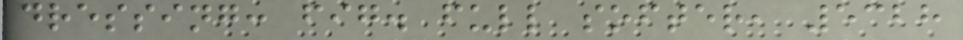dressing: fig. full softer, 5328
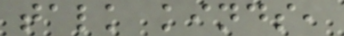talk kinds,
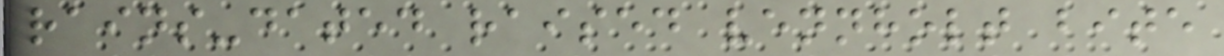rains-dated raised vennholt bite
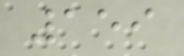159
